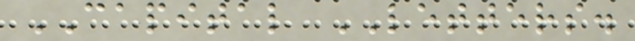CAPITAL LETTERS.
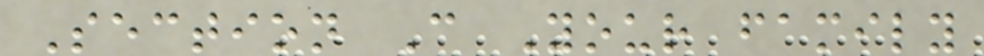Section C Your family
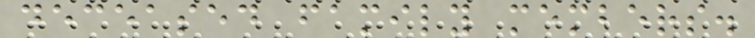deceased family members.
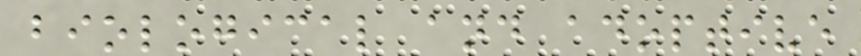biological and adoptive
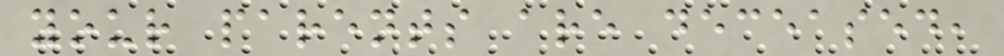your parents are deceased,
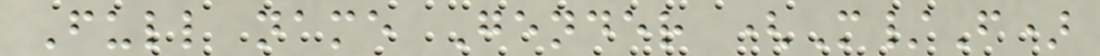Full name Gender (M/F)
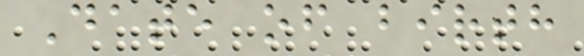Date of birth
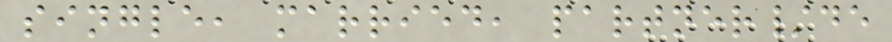single, married, partner/de
